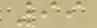99
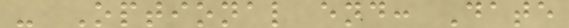- Optional end: Date
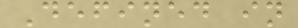Defined in
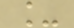_
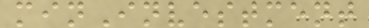minInvestment
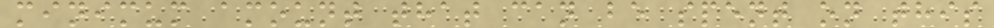minimum amount that can be spent on this
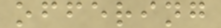offering
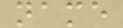name
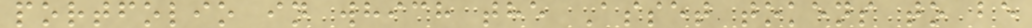portfolio in which the Asset tokens to be
